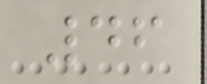46
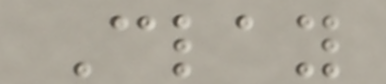Clay
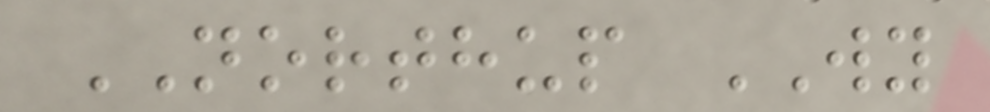NORTHUP WY
